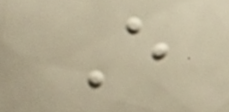Every
